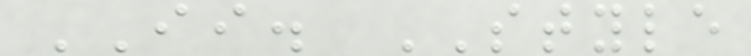II. STYLE
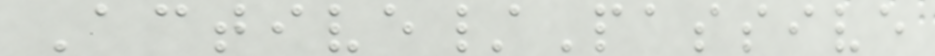Active/Passive
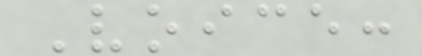Voice:
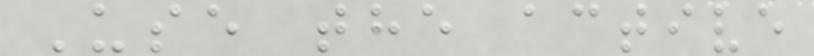Use the active
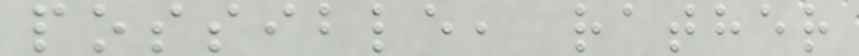possible, rather
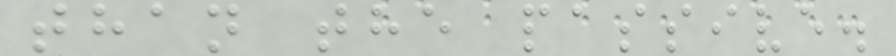than the passive.
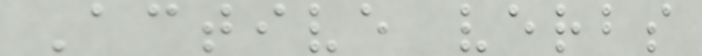Active verbs
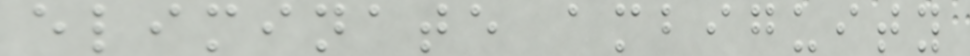eliminate ambiguity
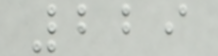229
